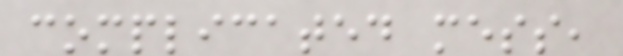complicated mess,
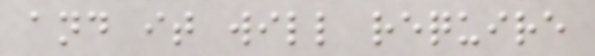and it will require
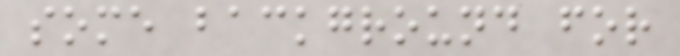some background for
